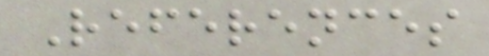References
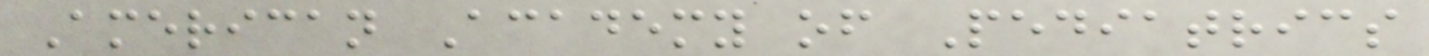American Academy of Pediatrics
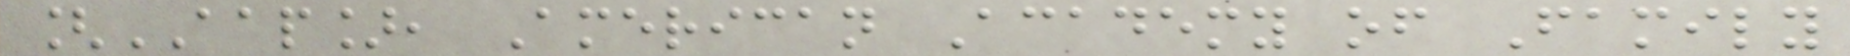[AAP], American Academy of Family
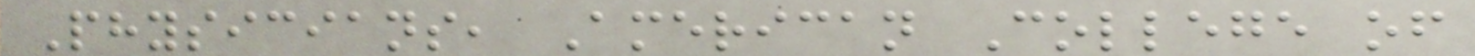Physicians, American College of
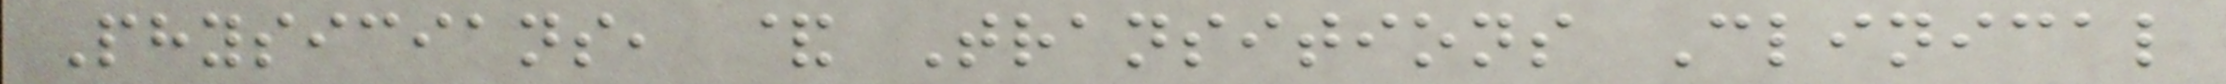Physicians, & Transitions Clinical
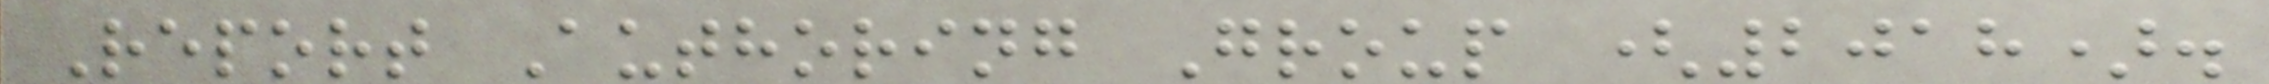Report Authoring Group (2018).
